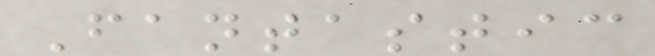Fantastic
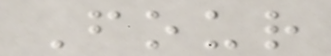Four
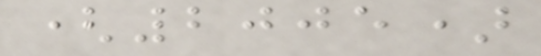(2005)
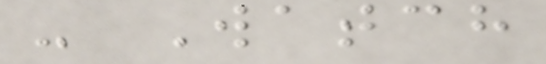- Watch
